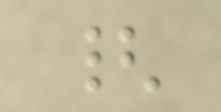{
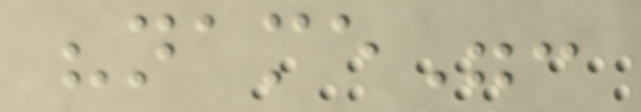"name":
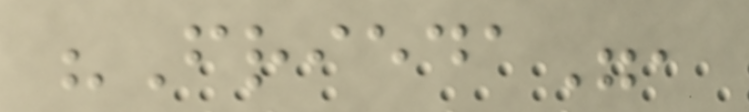"Frieda",
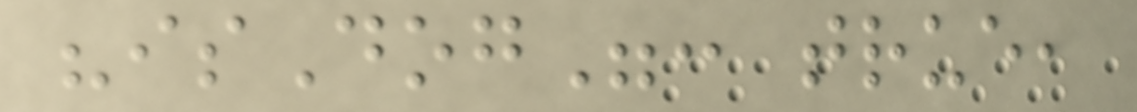"isDog": true,
